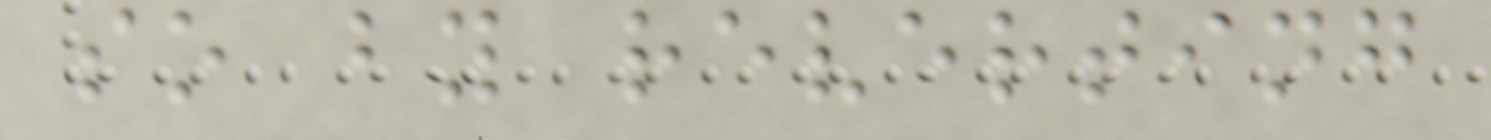so by reverting
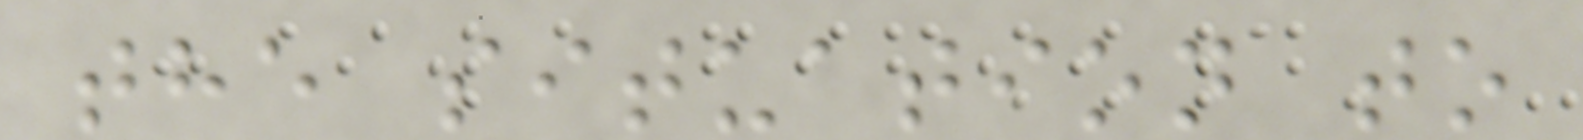the situation to
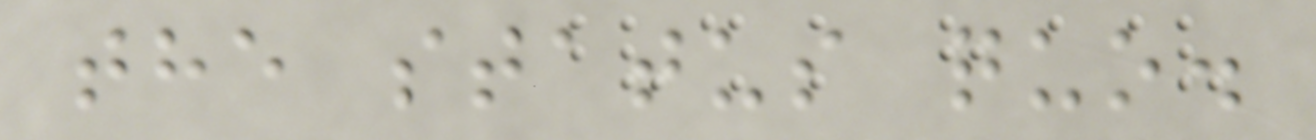the status quo.
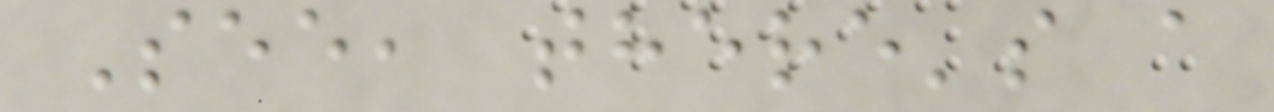See, there's a
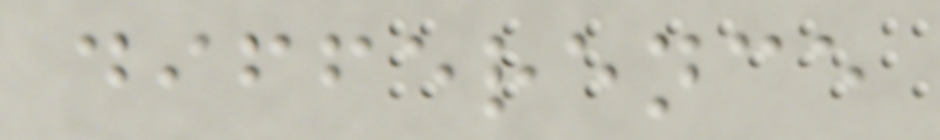difference
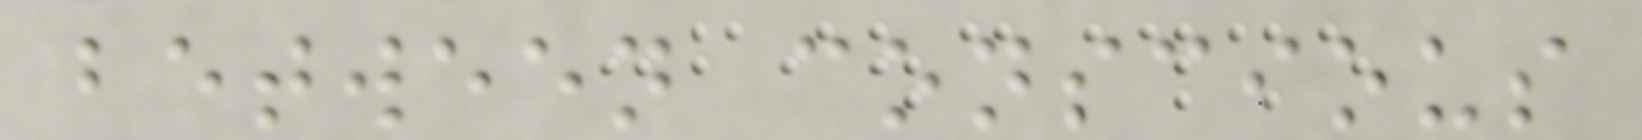between conscious
